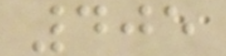405
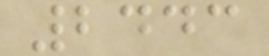2443
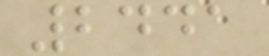2441
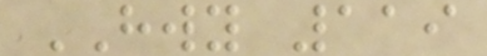HWY 119
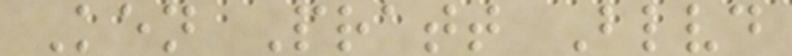Ken Pratt Blvd
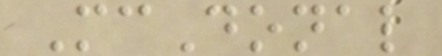McDonal
